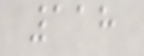118
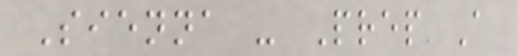Sienna - Prep A
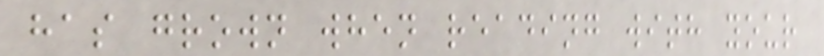has grown when reading with your
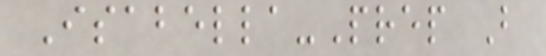Isabella-Prep B
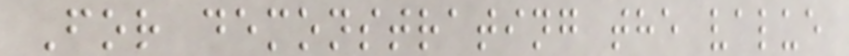For demonstrating the value
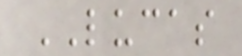LUCAS
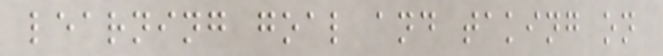learning goal and taking on
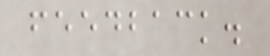feedback.
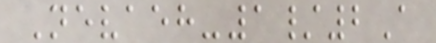Nevaeh-1/2A
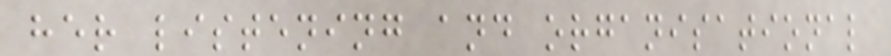her listening and organisational
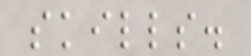skills.
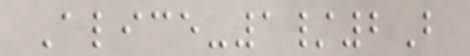Alice-1/2B
